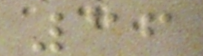36
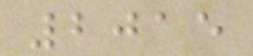2015
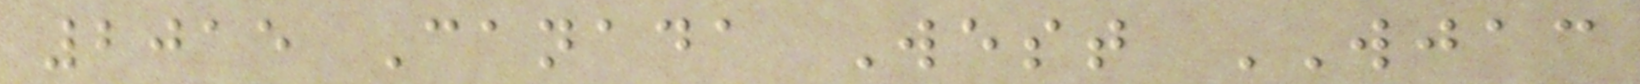2015 Canada West WJAC
